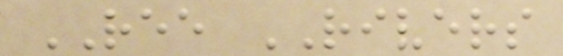REE RIVERS
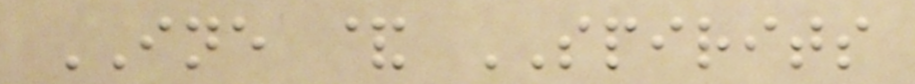INE & SPIRITS
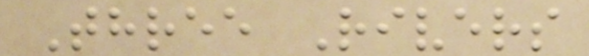Three Rivers
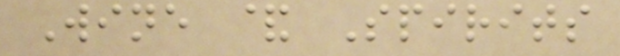Wine & Spirits
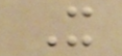X
